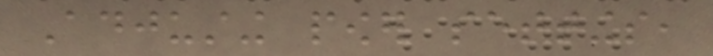Adjusting power settings,
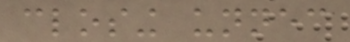closing unnecessary
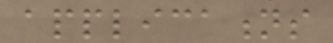applications
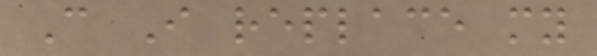Can I replace my
